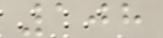108
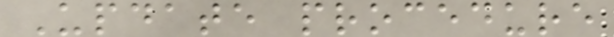Update procedure
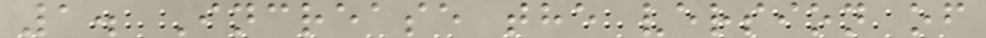1. Increase the version of
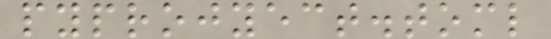pyprojyect.toml
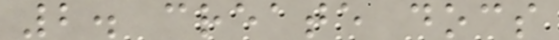2. create docs
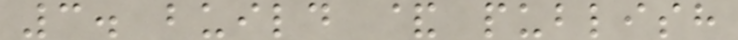3. build & publish
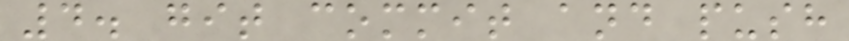4. git commit and push
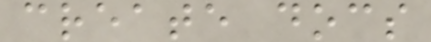create docs
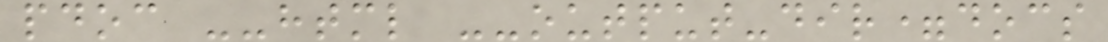pdoc --html --output-dir=docs
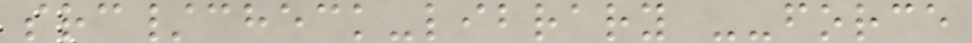src/check-library --force
